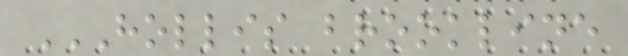HOLLIS BROOKLINE
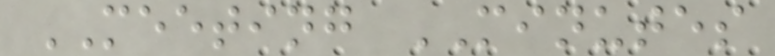MEETING MINUTES
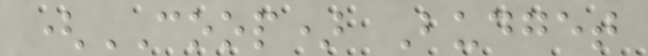(COOP) Budget
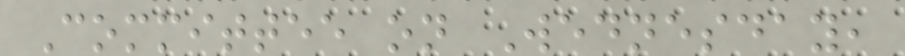Committee on Wednesday,
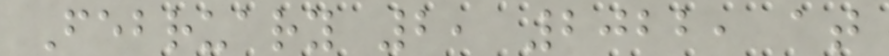February 2, 2022, at
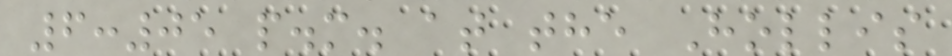6:05 p.m. at the Hollis
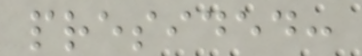presided:
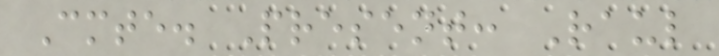Cmte. Present: Raul
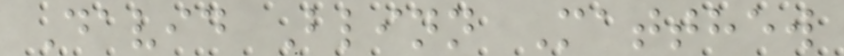David Blinn Matthew
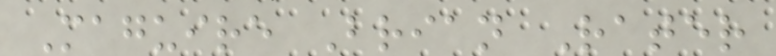Maguire Brian Rater
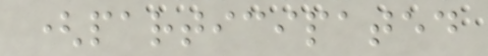(participated
